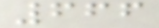666
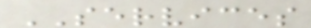SERVICES
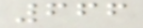666
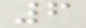6
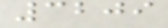3209
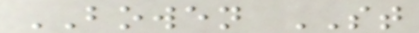BOWEN ST
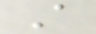A
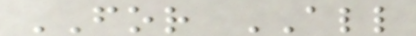FOR ALL
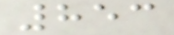853
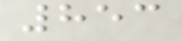853
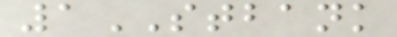1STBANK
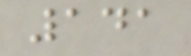141
